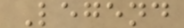Legend
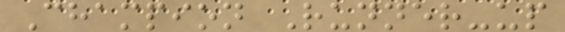Champion Runner-up
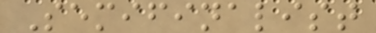Semifinalist
